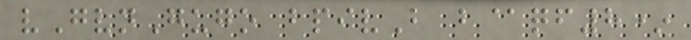vGvnGugo bpivB b@qf8*
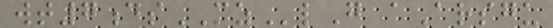wt7dsMZlG aArsgu
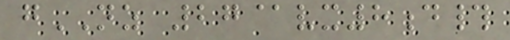gNZ 27@vx8d#
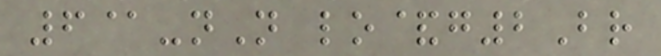6@-nN lo&g2Br
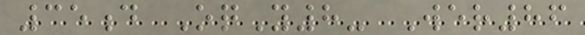35d OqY8- Wer86
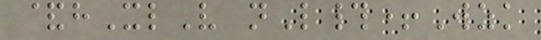&hXlV nL#+Wzk
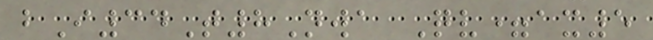bI34T8Nwa Qv=ax5
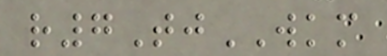r7TjWKM
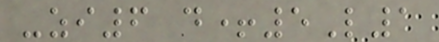-zi6 d+5L1
